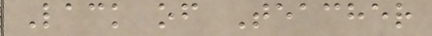Lack of Teacher
